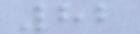82
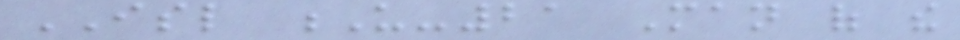ISL U-21 Man of the
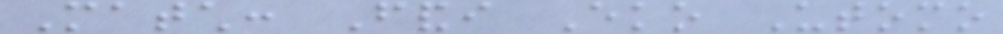Match: Fandi Eko Utomo
